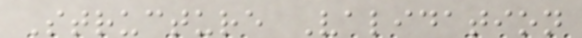Structure Validation
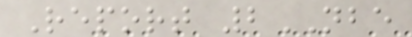Report 2NBE
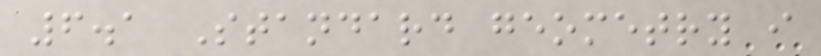6.1 Standard geometry i
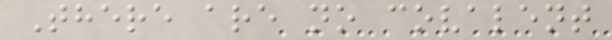There are no covalent
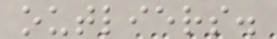outliers.
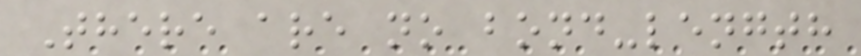There are no bond-length
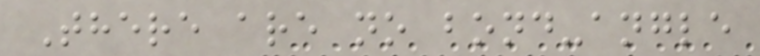There are no bond-angle
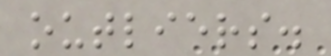outliers.
